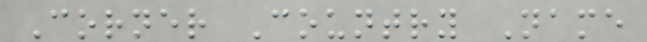Corner Country Name
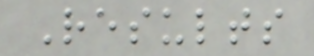Results
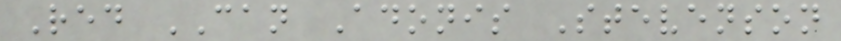Red CAN Adonis Stevenson
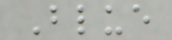Blue
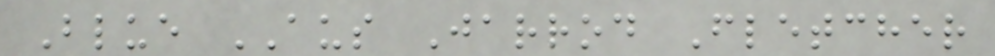Blue AUS Jarrod Fletcher
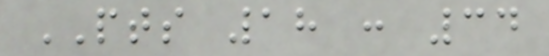PTS 18 : 34
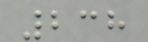238
